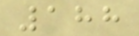188
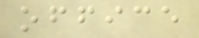office
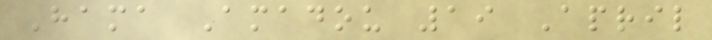Hama Amadou 19 April
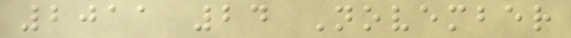2011 24 November
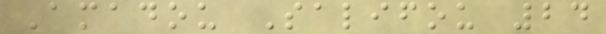Amadou Salifou 24
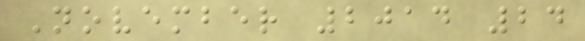November 2014 24
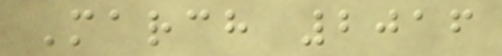March 2016
